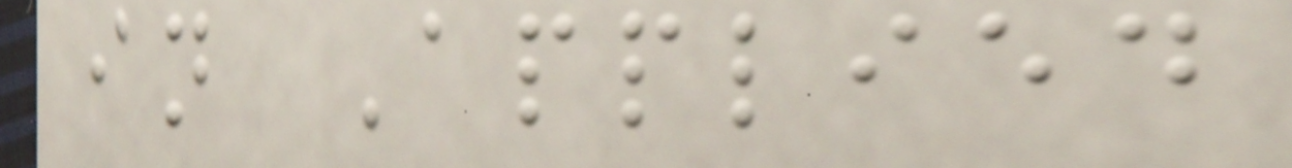in Applied
